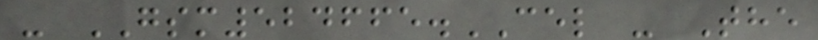- GSM524665.CEL - The
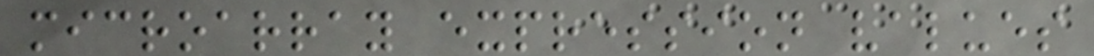microarray expression values
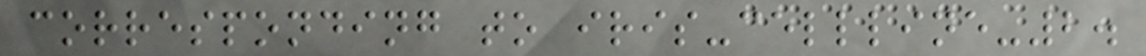corresponding to iris-cellline-2.
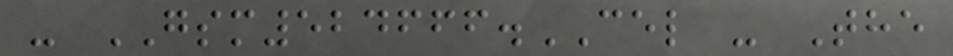- GSM524666.CEL - The
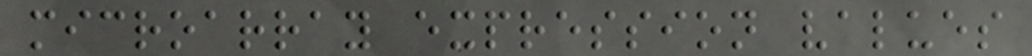microarray expression values
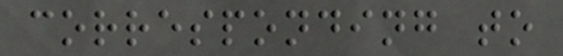corresponding to
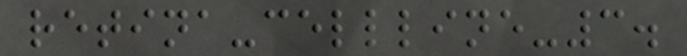retina-cellline-3.
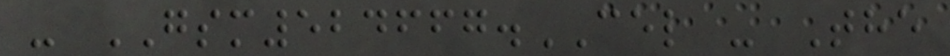- GSM524667.CEL - The
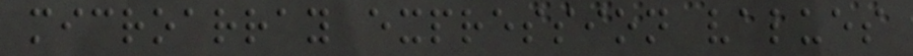microarray expression values
